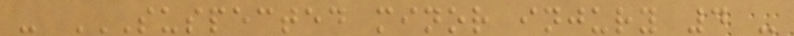- SUSPECTED MINOR INJURY 4 -
